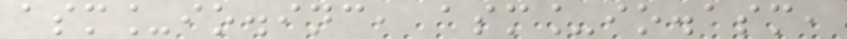asm_io.inc, asm_io.asm,
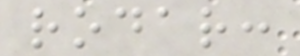rodar:
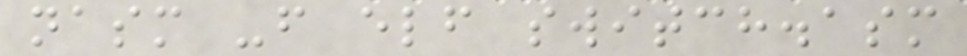nasm -f elf switch.asm
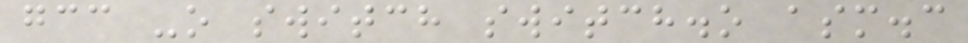gcc -o switch switch.o asm.c
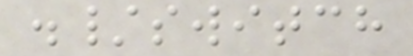./switch
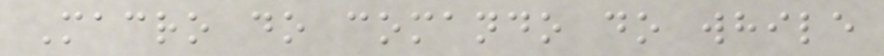Macro do comando do while
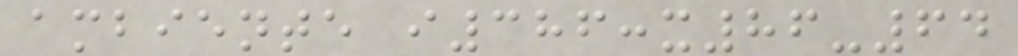ambiente i386:x86-64
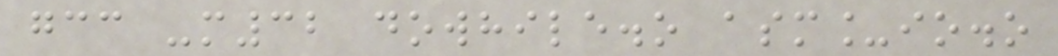gcc -m32 dowhile.o asm_io.o
